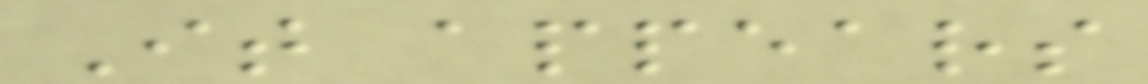It appears
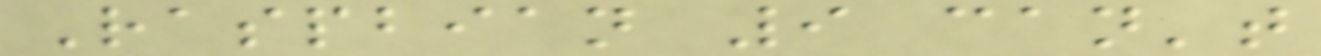Raspbian 9 can't
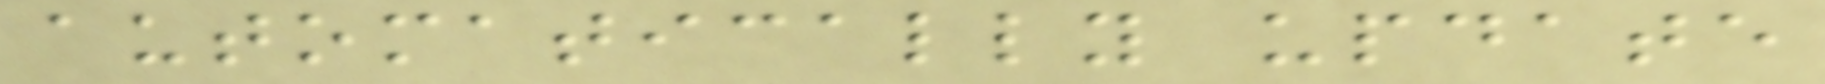automatically update
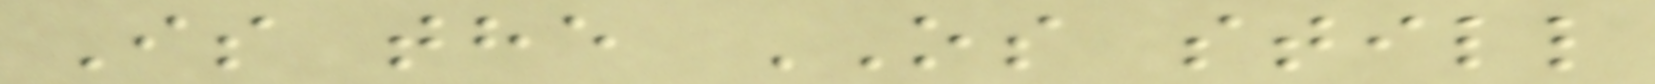Is the OS still
